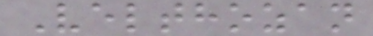Velthozan
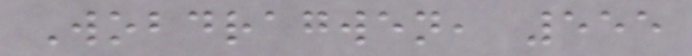Wobdragwen, 555
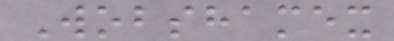Wobshamex
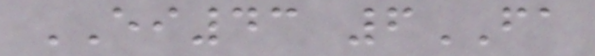EI43 6FA
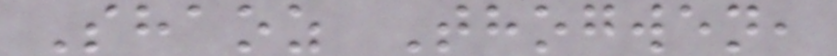Shaoz Thogwen,
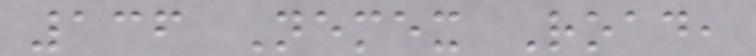136 Nemex Road,
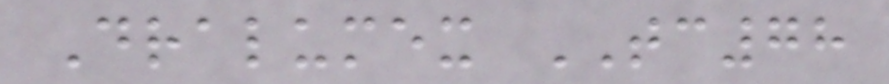Dralumex TC78
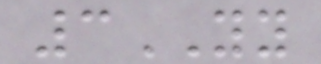3YY
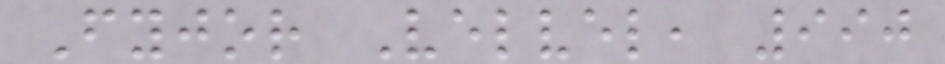Fyjor Velvel, 990
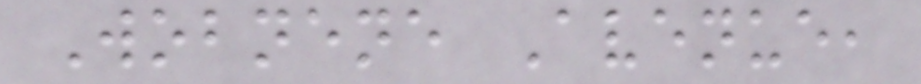Wobnene Avenue,
